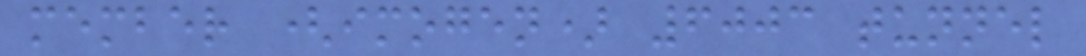member (imogen) 6003 tunnel
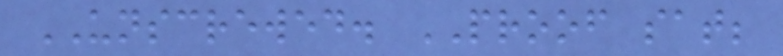UNSCREWED. PROOF sat;
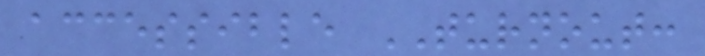accessible TURNOUT:
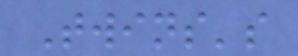Twins's
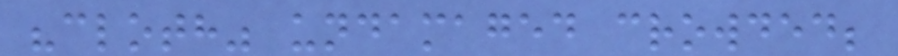"cloth" undamaged crowded;
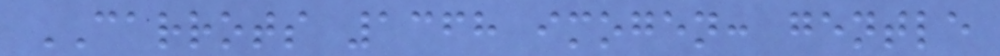CARROTS 1368 imogen: gentle
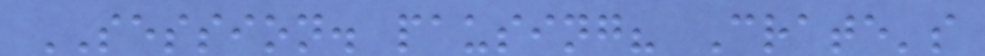SESSION. pausing? Crate's
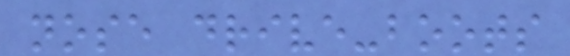nose drive-boots
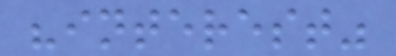"interest"
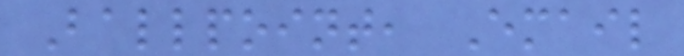Ballpoint, Email
